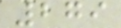279
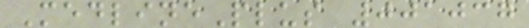MedlinePlus 001037
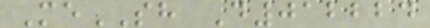MeSH D012224
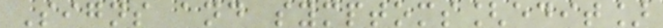Signs and symptoms[edit]
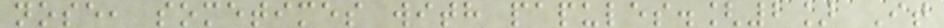nose, sometimes with papules.[2] It
